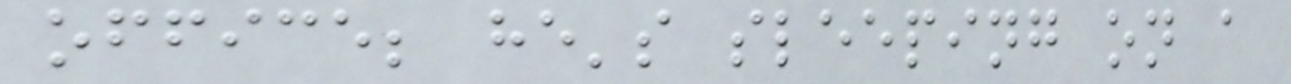office; he's sleeping on a
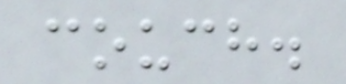couch.
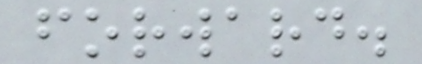forward.
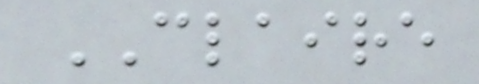CLAIRE
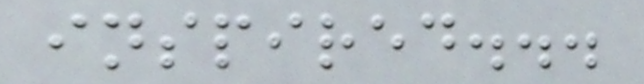inspired...
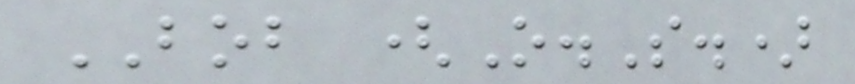BOB (O.S.)
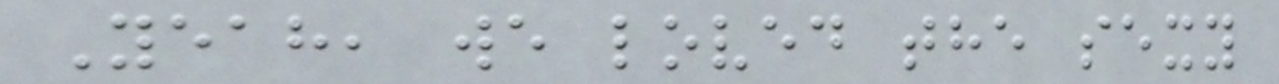Yeah, we loved the sexy
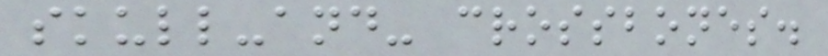skull-and- crossbones.
